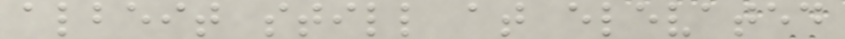albeit still at elevated
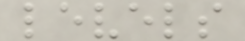levels
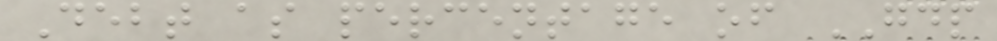Debt as percentage of GDP
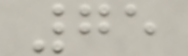75
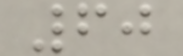60
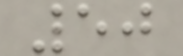50
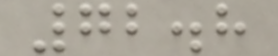72.8
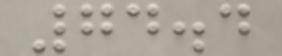74.4
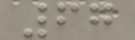67
